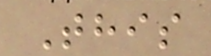This
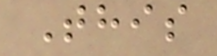This
